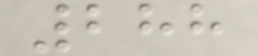288
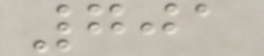701
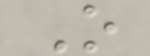O
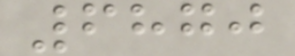6870
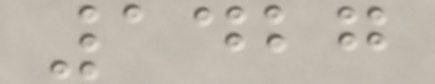1427
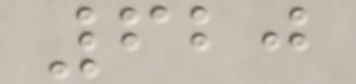620
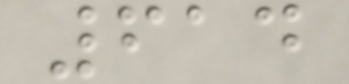614
